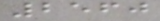2560
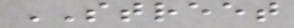STREET
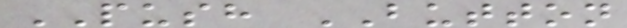PUSH BUTTON
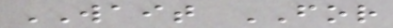WAIT FOR
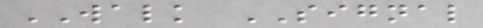WALK SIGNAL
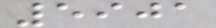5901
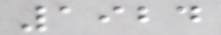1924
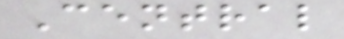Central
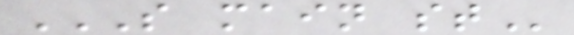S MAIN ST
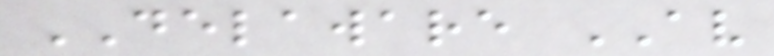DELAWARE AV
